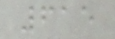615
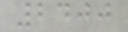2400
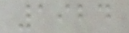1924
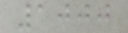1000
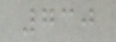730
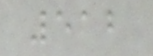512
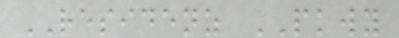RESIDENZ PKWY
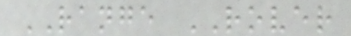RANGE ROVER
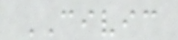CIVIC
